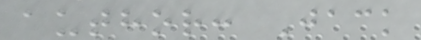author: Jack
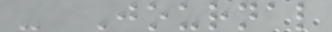- Journal
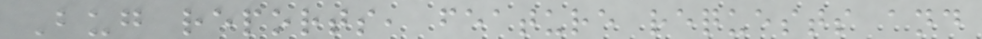Bug reports, feature requests and
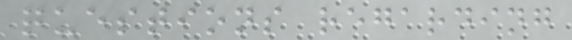questions regarding
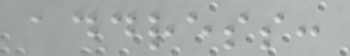address:
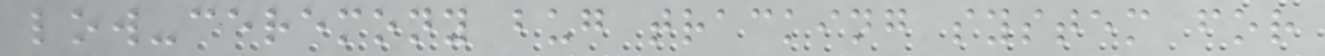low-ceremony bug tracking system for
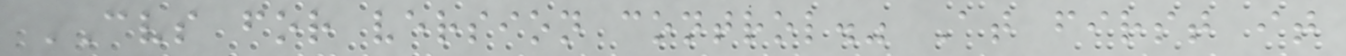CVS for version control." At first it
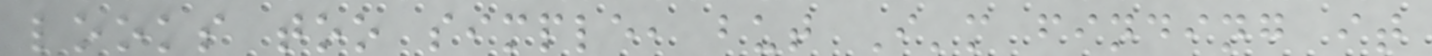looks too simple, but I'm finding it
